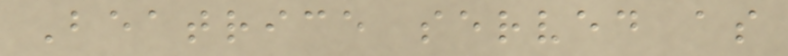Beatrice served as
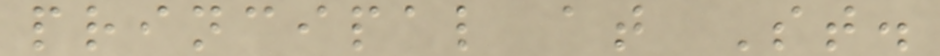principal at St.
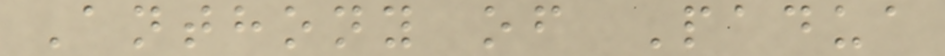Anthony of Padua
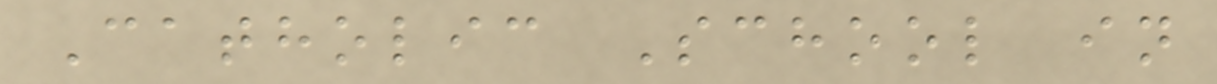Catholic School in
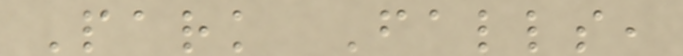Park Falls,
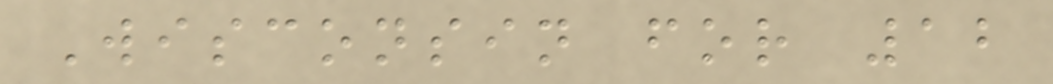Wisconsin for 12
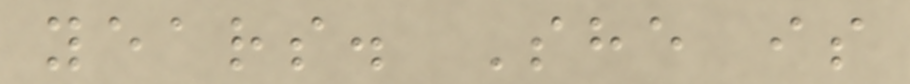years. She is
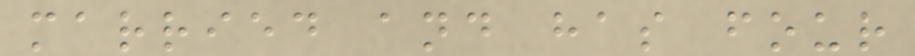married and has four
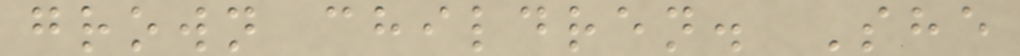grown children. She
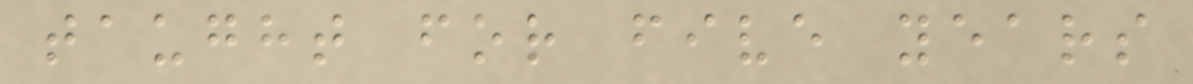taught for five years
